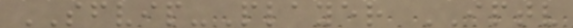SFVIP-Player IPTV
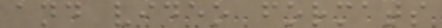and video formats
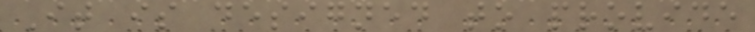It is designed to provide
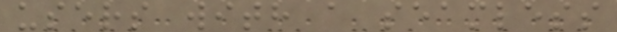users with a seamless
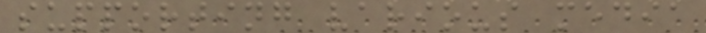supporting various media
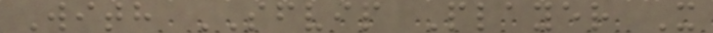With SFVIP Player X
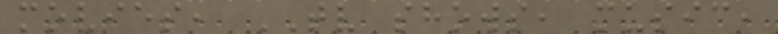movies, TV shows, music,
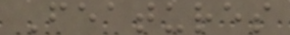Features
